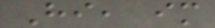Hi, im
